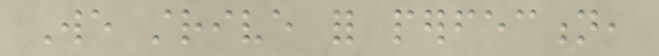We strive for perfection,
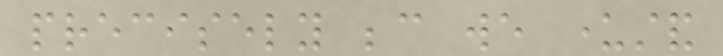precisely because we understand
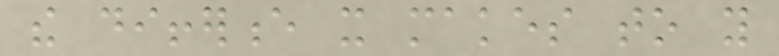the difference it makes to you
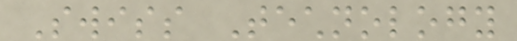Swiss Technology
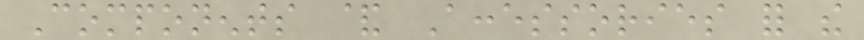Components & Accessories for the
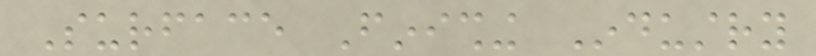Surface Finishing Industry
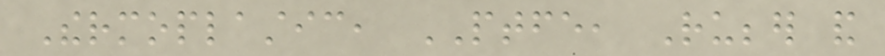Thermoplastic, PTFE, Rubber and
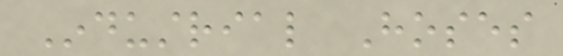Industrial Hoses
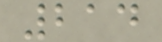214
